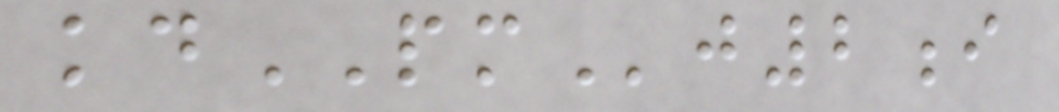kdPMj2i
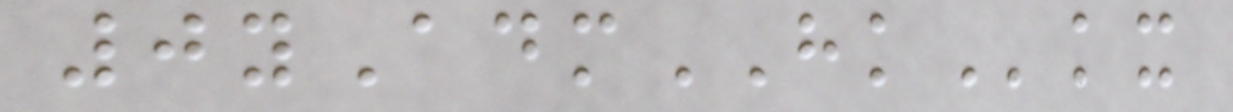0yAdmHKkx
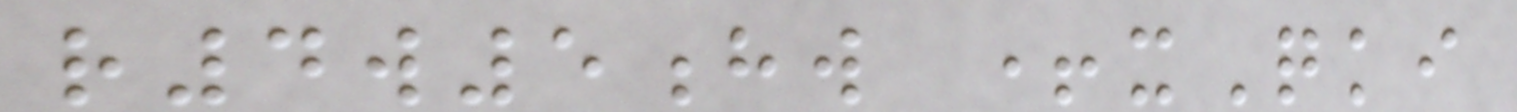r4w5hw +xQki
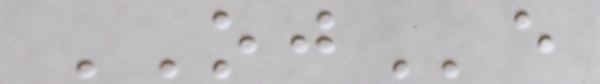OJe
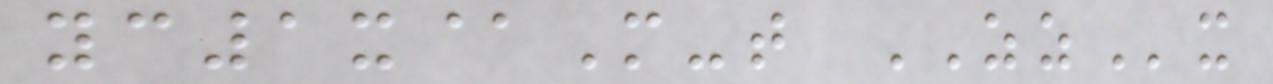yc1x@M-t ZZx
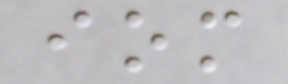iom
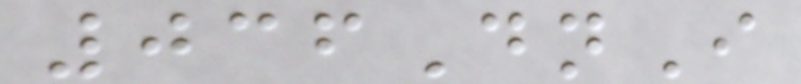036DnI
